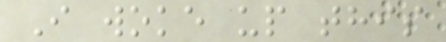I woke up this
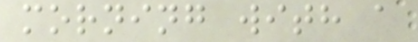morning with a
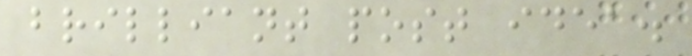brilliant post idea.
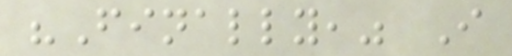"Finally," I
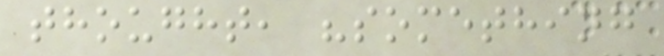thought, "something
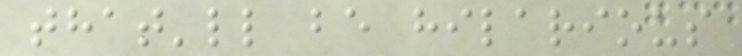that'll be hilarious
